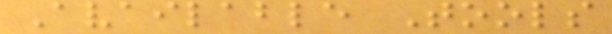Available Tools
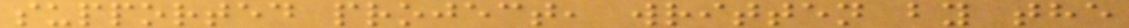supported project, written by the
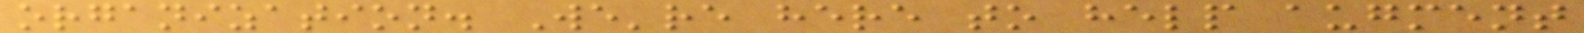organization. We're here to help augment
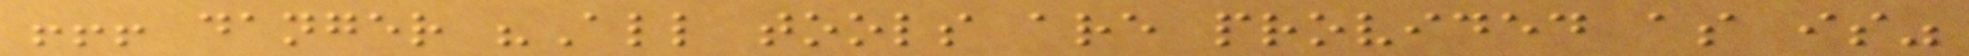!!! danger "All tools are provided as is"
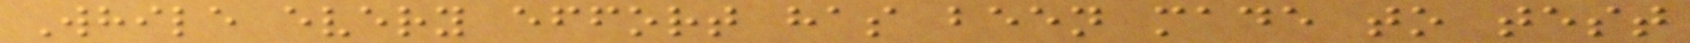While every effort has been made to test
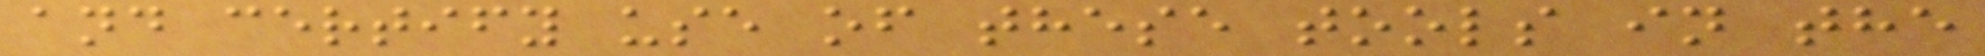and certify use of these tools in the
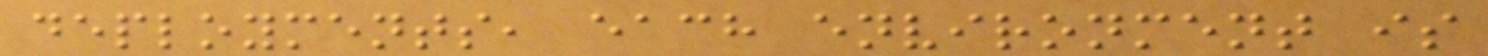deployments, each environment is
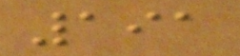191
